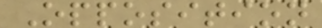Opposition
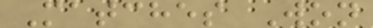Matches Won
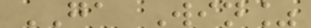GA Win%
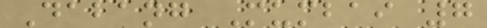Dabang Mumbai 7
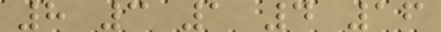8 3 1 4 16
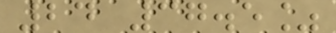24 37.5%
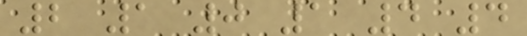2 1 0 1 4 4
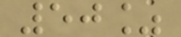50%
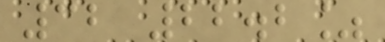32 22.2%
